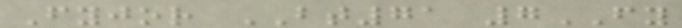Fyjor BT71 7FY
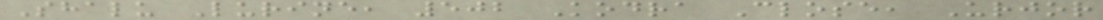Shalu Lurine, 502 Kodra Close, Urjor
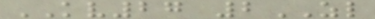KV27 2ZL
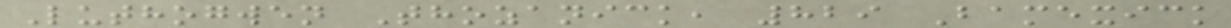Luthogwen Thozanick, 829 Bamexick
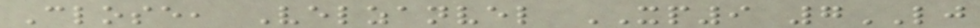Close, Velzanvel XP9 7LJ
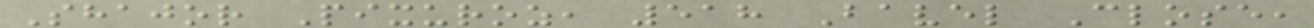Shajor Pixuroz, 518 Bavel Close,
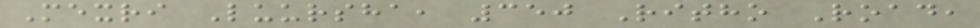Mexri Luursha, 350 Ritho Road,
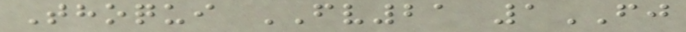Thoqui FV21 1FJ
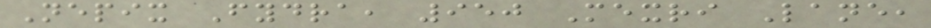Nepix Fydra, 950 Mexri Lane,
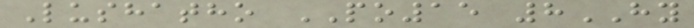Lushatho PO15 8HY
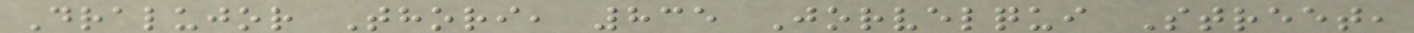Dralujor Thori, 835 Jorvelqui Street,
